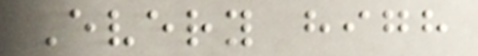Every high
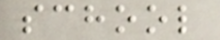school
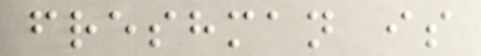freshman is
